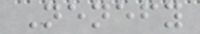Nenefy
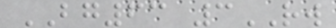BG63 3RW
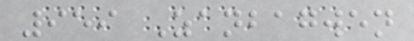959 Zanbagwen
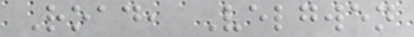Road, Velgwen
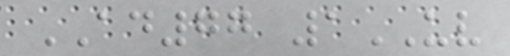AD77 1UV
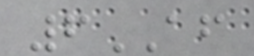6AF
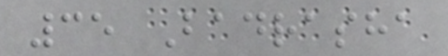35 Badrasha
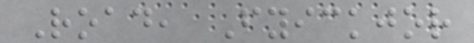Road, Fyickjor
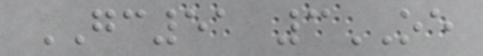GC51 3OE
